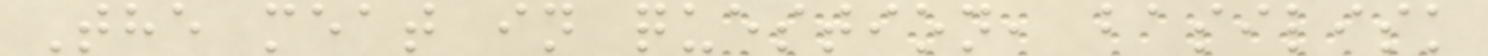The meat in question, basilisk
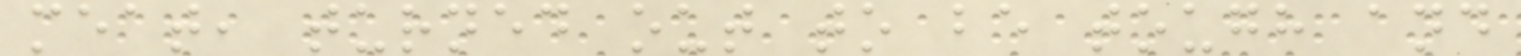meat, turned out to be tough and
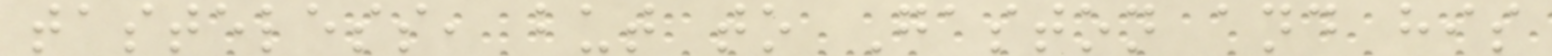tasteless, but to Gaston and his
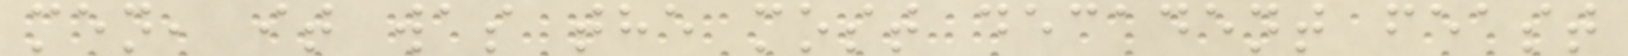men, it was the most decadent feast
